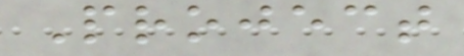Project
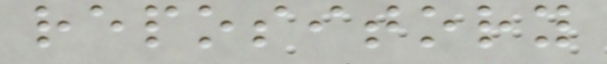repository
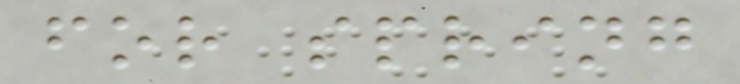for spring
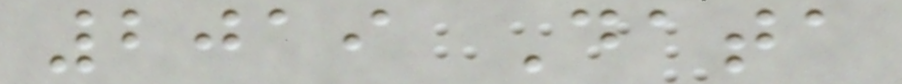2019 Data
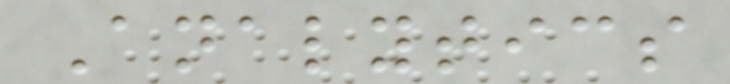Analytics
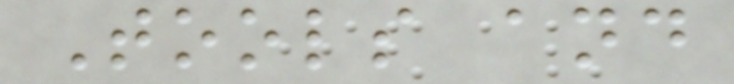Tools and
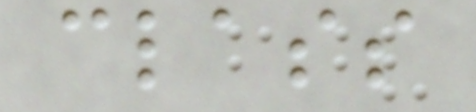class
